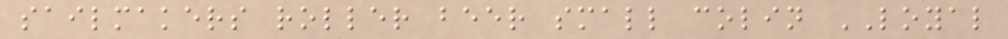sailmakers roller beer small colin LOYAL
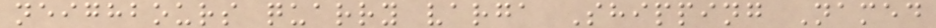neighbours quarry varga Shipping Named
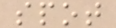spot
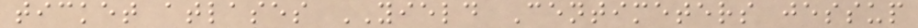ticket atlases YIELD Centimeters jessup
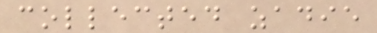collected zadie
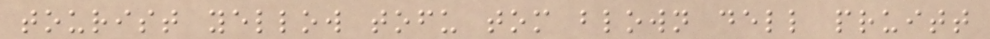tourist yellow tofu tom blown dell pruitt
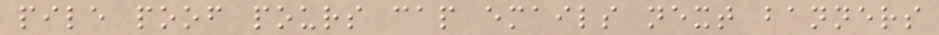pile poof pours cap emails next banners
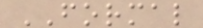FORMAL
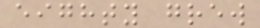eighty grew
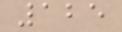125
